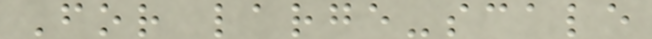For large-scale
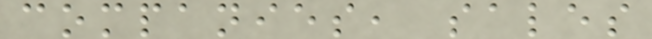companies, sales
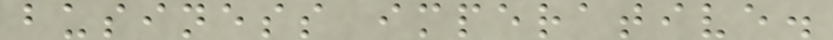business imperative.
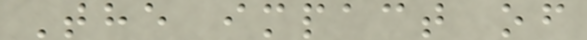The impact of
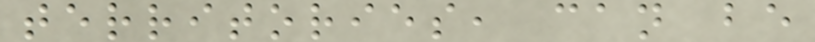territories, can be
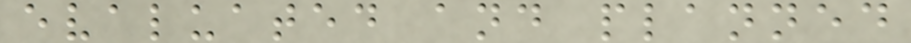evaluated and planned
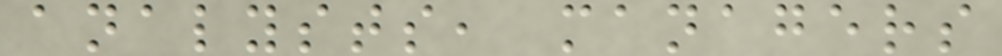analysts, managers
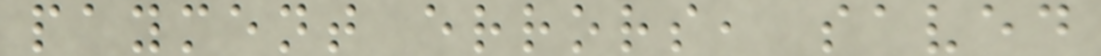payment errors, saved
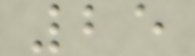25
